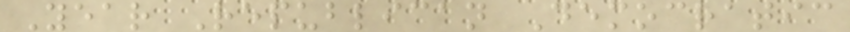Year Republican Democratic
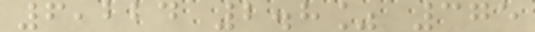6,224 2.8% 375
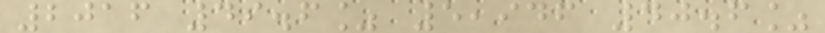2016 49.6% 5,946 40.6%
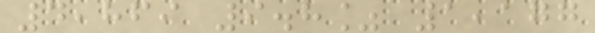4,869 9.8% 1,177
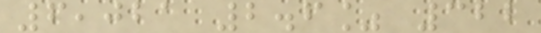6,021 2.6% 322
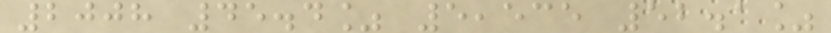2008 45.4% 5,535 52.1%
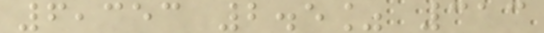6,353 2.5% 313
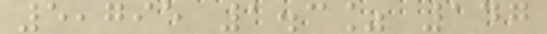5,795 1.3% 147
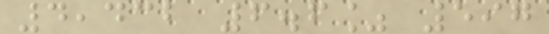4,432 6.6% 597
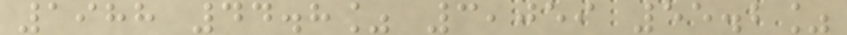1988 44.8% 3,059 55.2%
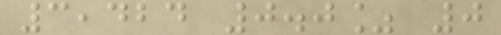3,424 0.0% 0
